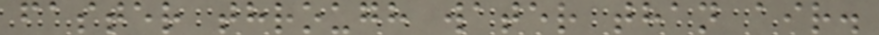faster through water than air.
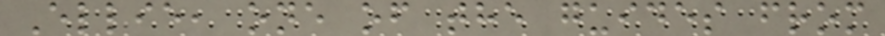Ellie, one of the guides from
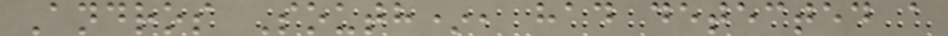Andros South*, had detected a
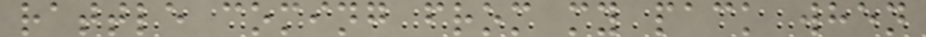rattle coming from my pack when
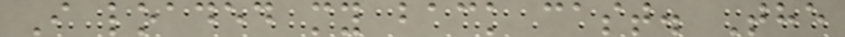I loaded my back cast. The
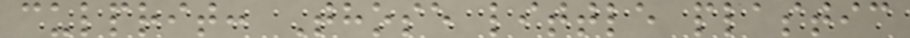culprit: Those little plastic
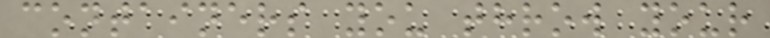containers you throw your
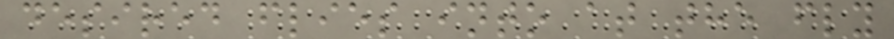desired flies into at the fly
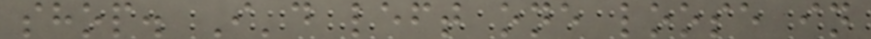shop. I'd left one loose in
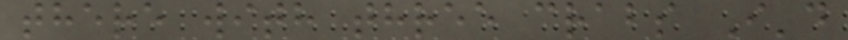there with three crabs I'd
